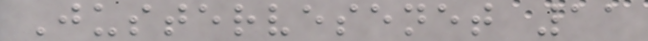Justervesenet 11
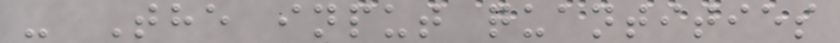- The input quantities
